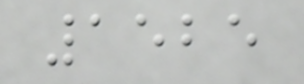1525
